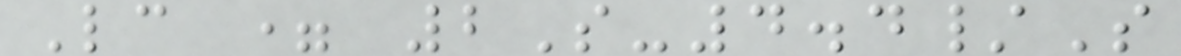Lc = 2S-4.4/S
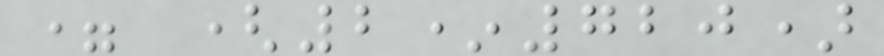= (2*720)
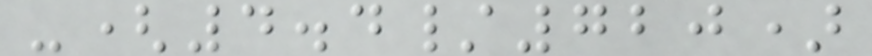-(4.4/720)
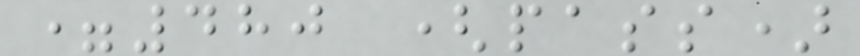=480 (pass)
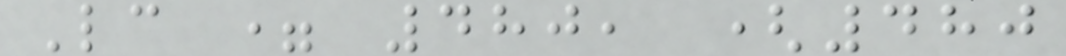Lc = 480, (480
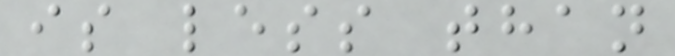is less than
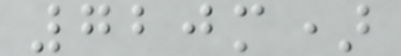720m)
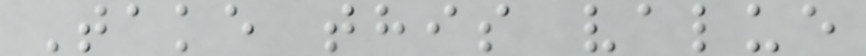Take this value
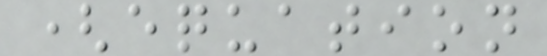(equation
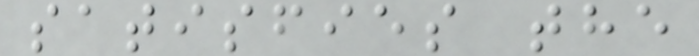satisfies the
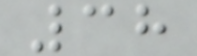38
